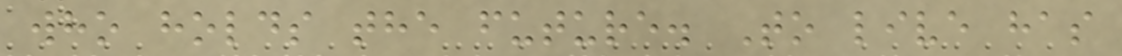who holds the future. To live has
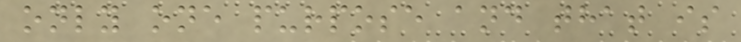only one purpose and that is
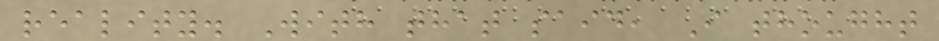reality. With that said, I thought
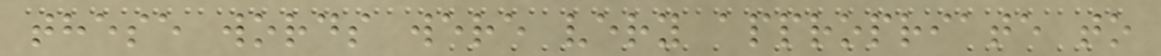these words were very appropriate to
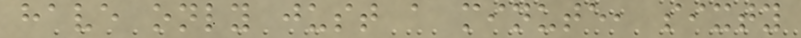have only just a minute, sixty
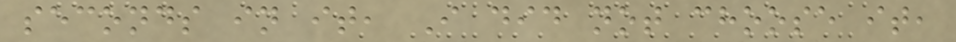seconds in it, I did not choose it,
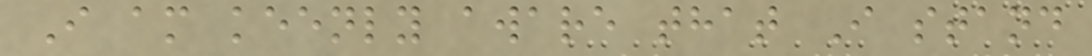I am keenly aware that I stand
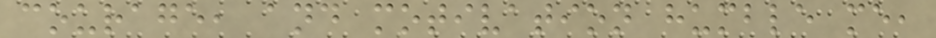courage, and motivation humble me,
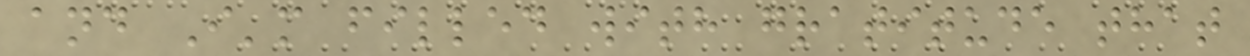and I'm filled with gratitude that
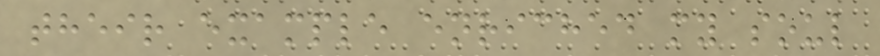their example enriched my soul
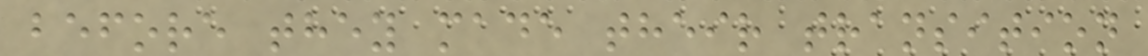before they made their transition
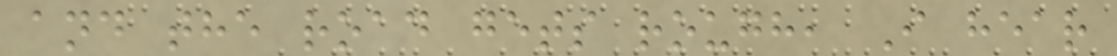and the road gets rough, I hear
